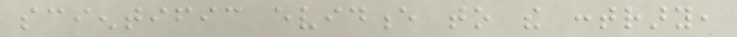scientific evidence to the contrary,
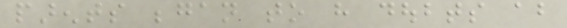parents began to have doubts about
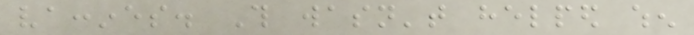vaccines. This wasn't helped when
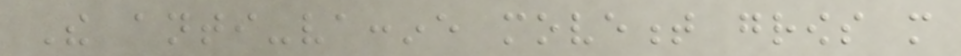The anti-vaccine movement grows more
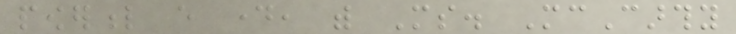powerful every day, with Ms. McCarthy
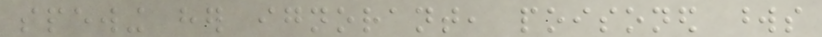spewing her ignorant, poisoned words
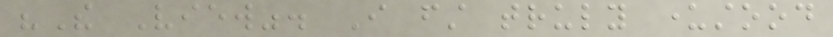"The View". I first truly understood
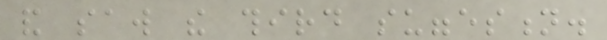and saw the third suggestion.
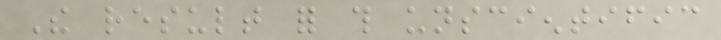The result for this unscientific
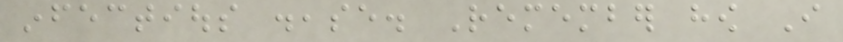infectious disease. Remember how I
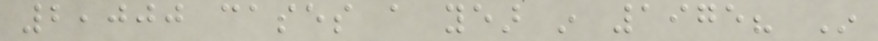2,000 cases a year in 1975? In
